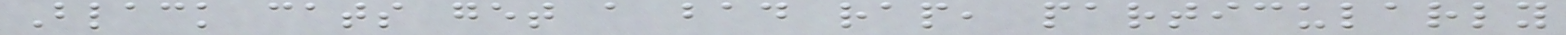Black cats get a bad rap, particularly
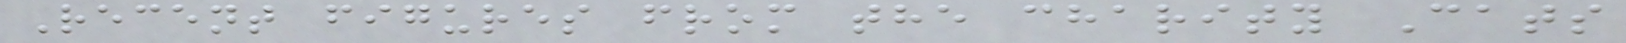Recent figures from the charity Cats
